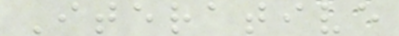Iterative
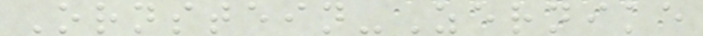Ornstein-Zernike
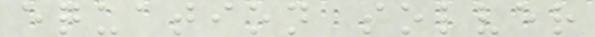equation solver
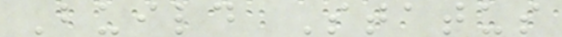Build Status
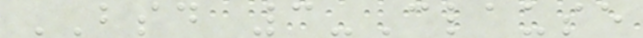BSD 3-Clause
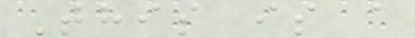This is a
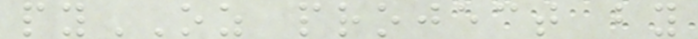pyOZ project by
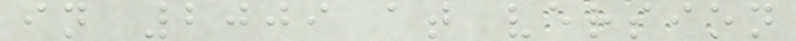in 2009 at version
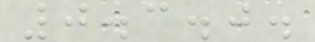0.3.0.
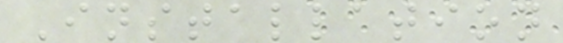Installation
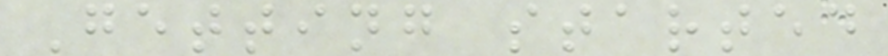Getting started
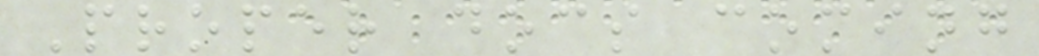Proper docs coming
